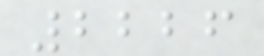2226
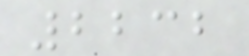2232
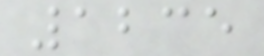1235
